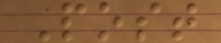Post
